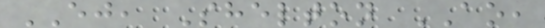EJ, Shelton AO,
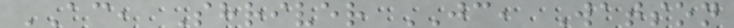AC, Shriver JC, Watson
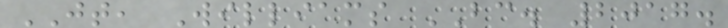JT, Williams BC. 2017.
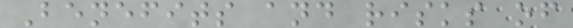Benefits and risks of
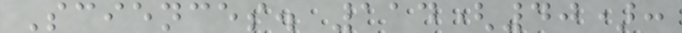Sciences. 114(40):
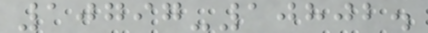10797-10802.
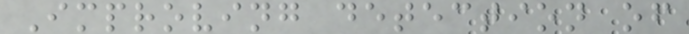Improving detection of
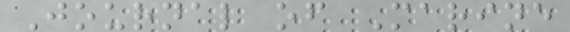Journal of Marine
